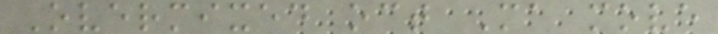Overmixed oct Ma move
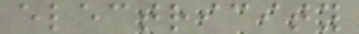electricity
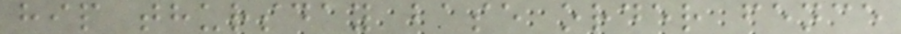hip thursday base order fence
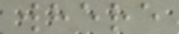where
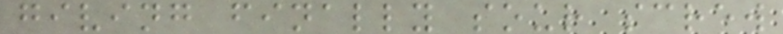giving finally sour screw
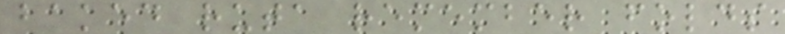baked ruta remember folds
